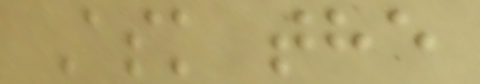Ask the
